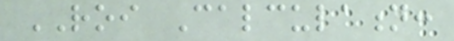ROI Calculation:
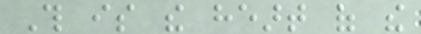This is the heart of the
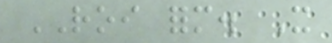ROI form. It
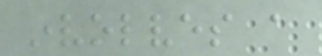involves a
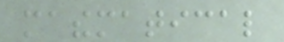mathematical
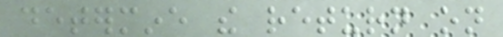determine the return on
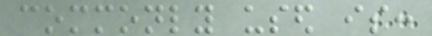commonly used is:
